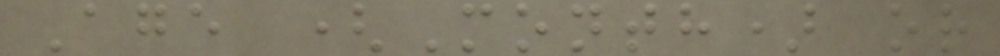Age (Month) or
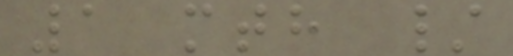1 mth /
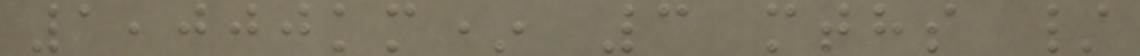1,000km* 3 mths /
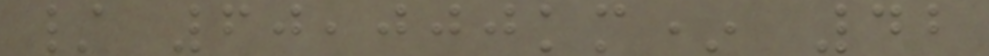/ 60,000km* 42
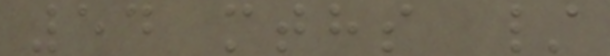54 mths /
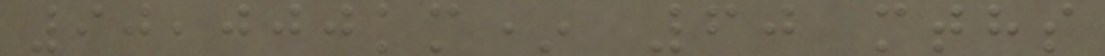90,000km* 60 mths
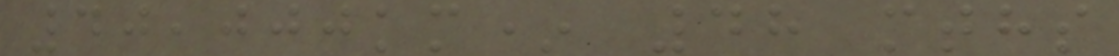40,000km* 48 mths
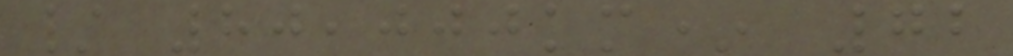/ 80,000km* 72
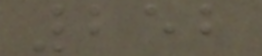252
